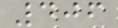406
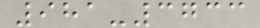981-3733
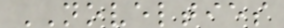NOVELTIES
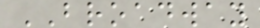BROADWAY
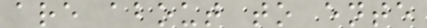are about to ente
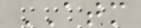ATM
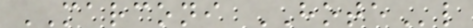MARCONI HOTEl
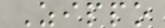Zippo
